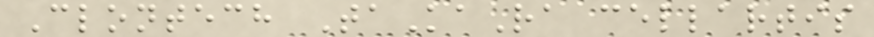Clontech TaKaRa cellartis
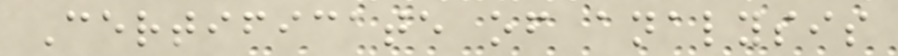Certificate of analysis
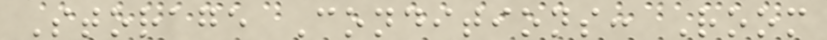Storage Conditions: Room
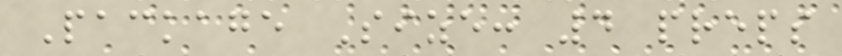Package Size: 4 preps
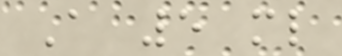A 5 ml
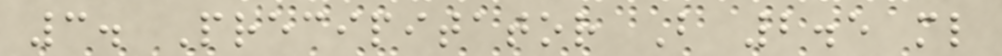3. Precipitator B 2.5 ml
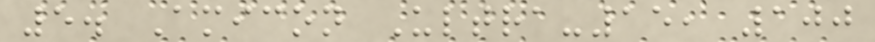5. Amicon Ultra-15, 100
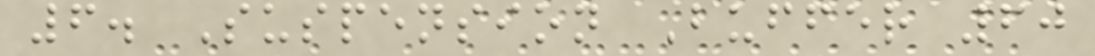6. Suspension Buffer 60
